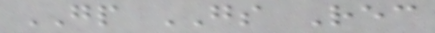GP GS Rec
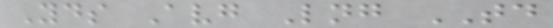Yds Avg Lng TD
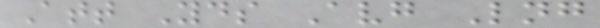Att Yds Avg Lng
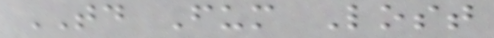TD Fum Lost
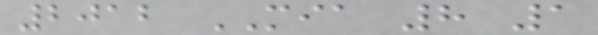2012 MIA 8 1
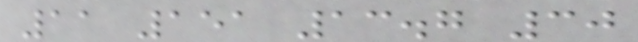11 151 13.7 30
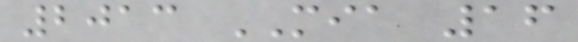2013 MIA 16
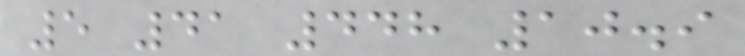5 41 448 10.9
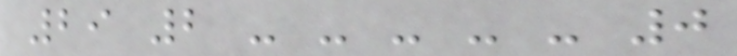29 2 - - - - - 0
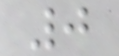0
